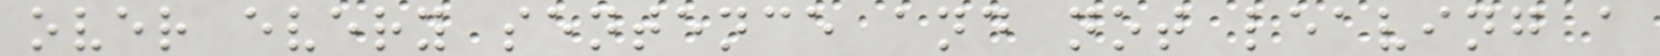over every sentence and not leaving a
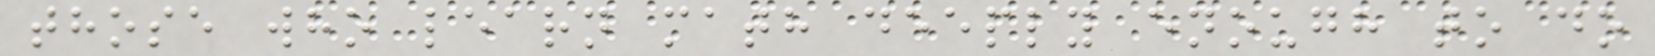those who learn math deeply enough to do
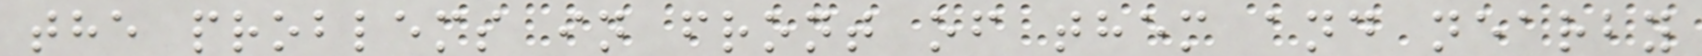the problems in front of them and nearby
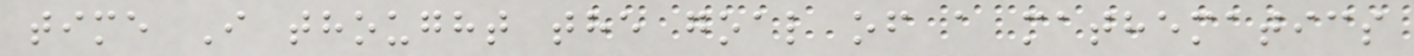time I thought the goal of a mathematics
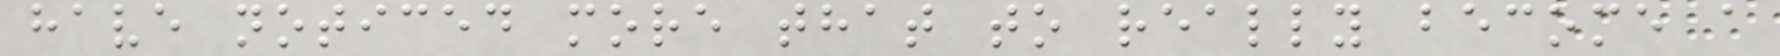have noticed more that to really become a
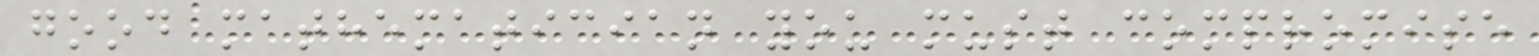good mathematician you must compromise
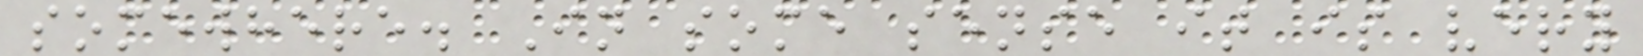somewhere. In some sense it is very
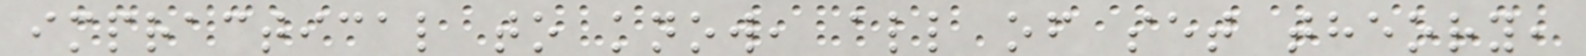impractical to know, all of set theory,
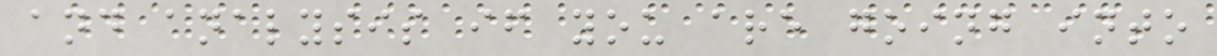and analysis if you are going into
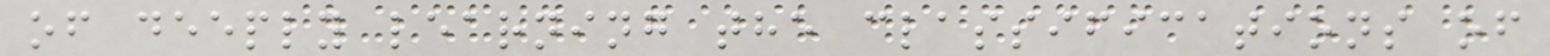of deeply learning the classifications of
